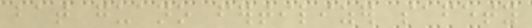bat guano fertilizer safety
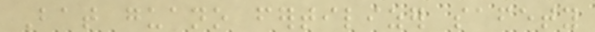Bat guano fertilizer safety
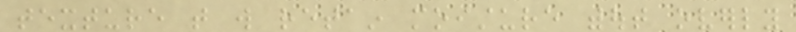texture that will retain moisture without overly
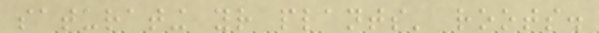saturating your plants' roots.
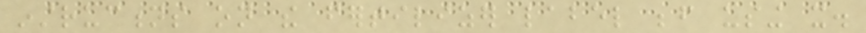instructions on the fertilizer label before using it.
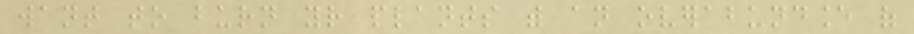want to burn your plants with an overabundance of
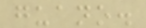guano.
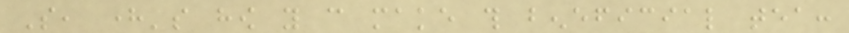So, here's how you can make this beneficial tea:
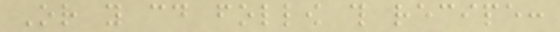Or you could follow this recipe:
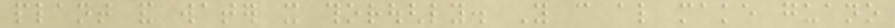plant and water it thoroughly. You can also make guano
